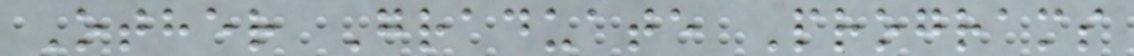Other Graduate Programs
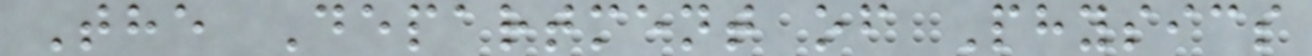The Department of Physics
